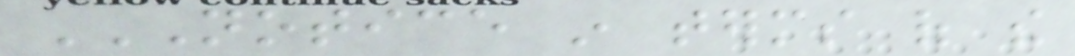NOTICE IN TERMS OF THE
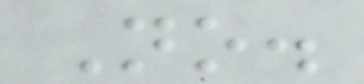No.
